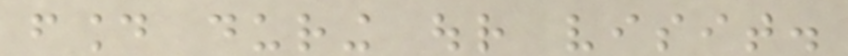found during our visit.
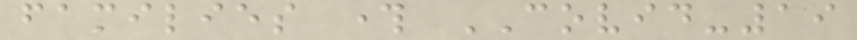families through COVID-19
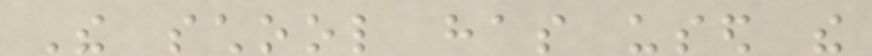The school has used the
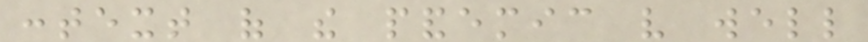context of the pandemic very well
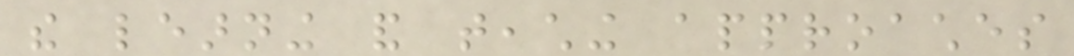the learning and teaching approaches
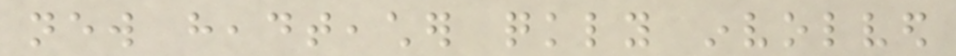new headteacher quickly involved
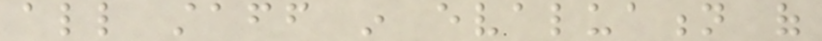all staff in evaluation of
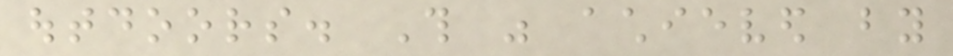outdoors. This was achieved by
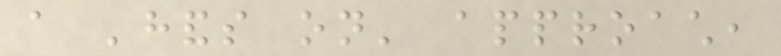a 'hands on' approach,
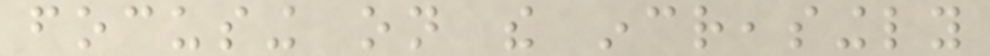focusing on the increasingly
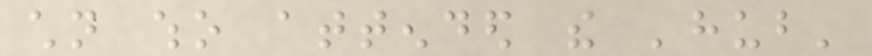children who attended the 'hub'
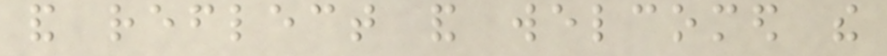and reflect and welcomed the
